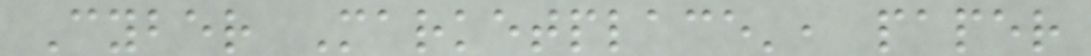Cyber Marketplace', paper
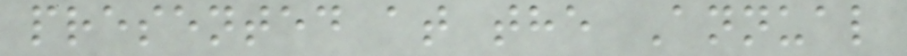presented at the Annual
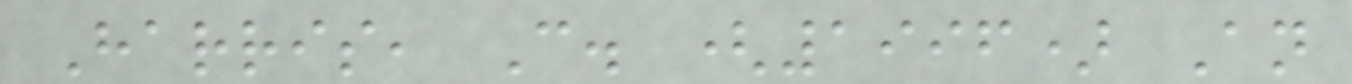Harris, C. (1996) An
